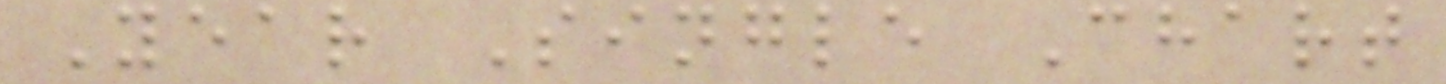Year Single Chart
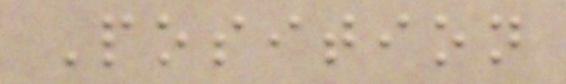Position
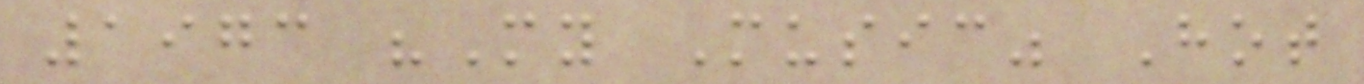1973 "My Music" Hot
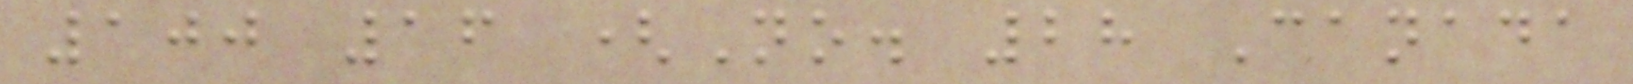100 16 (No. 28 Canada
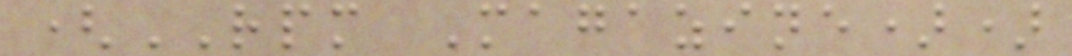(RPM Magazine))
